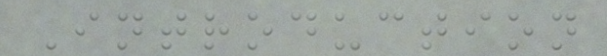Introduction
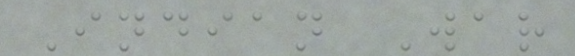Indian War
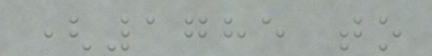(1785 to
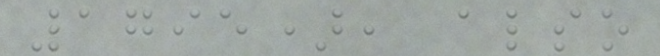1795), also
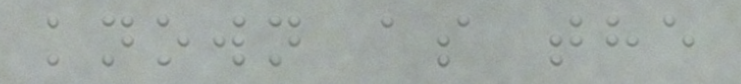known as the
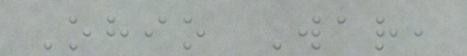Ohio War,
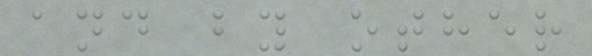and by other
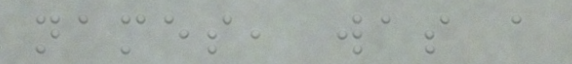names, was a
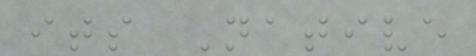its Native
